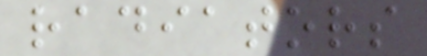radiators
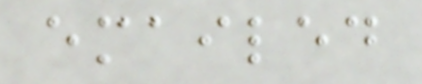emailed
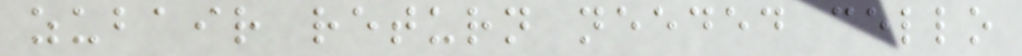zubair return needed cello
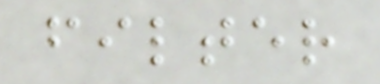filter
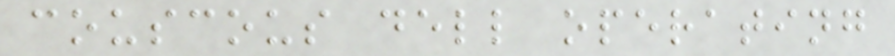couscous dell operating
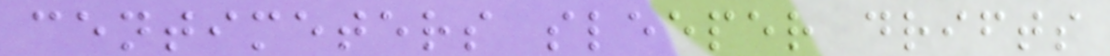centimeters sleeper drifts
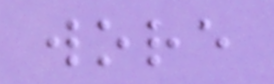wore
